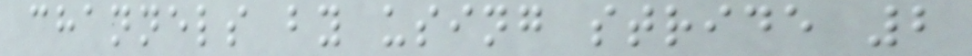channels by using stride 2
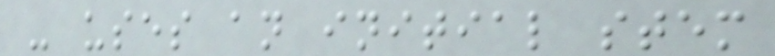- uses an initial stem
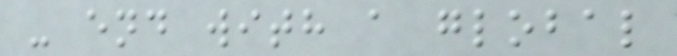- end with a global
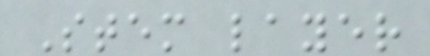Stem layer
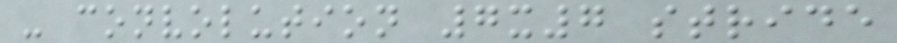- convolution 7x7 stride
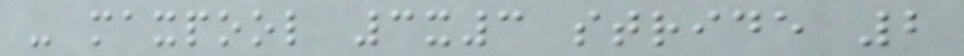- maxpool 3x3 stride 2
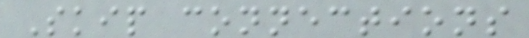Skip connections
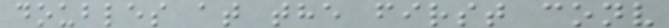doubles at the first conv
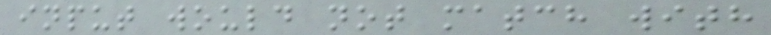input would not match with
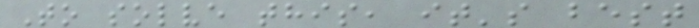To solve this, it's best
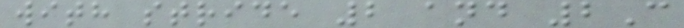with stride 2 and 2C
